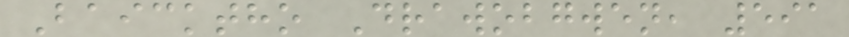Baicktho Drawobgwen, 591
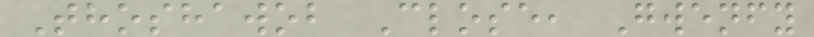Thoshawob Close, Gwenfy
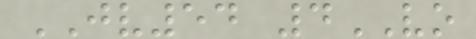JV54 4VO
